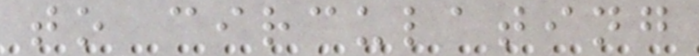to circulating
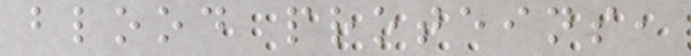blood proteins,
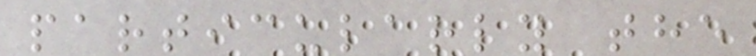particularly the
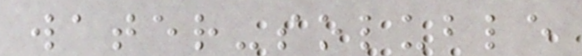water-soluble
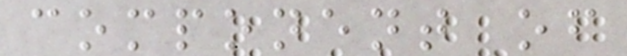component of
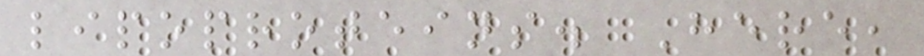lipoproteins. Here,
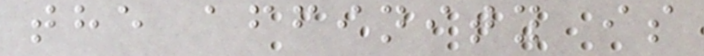the affinity is
